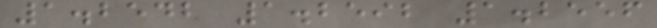1.2542 1.2592 1.2556
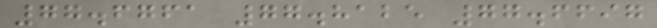77.6761 77.8125 77.6697
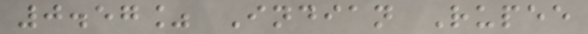0.57% Indian Rupee
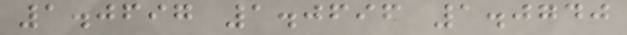1.0697 1.0696 1.0740
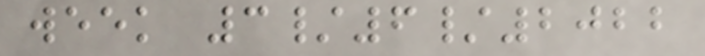week 3/6/2022
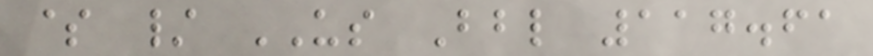$ / US Bbl 117.61
